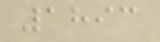1893
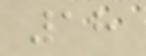18
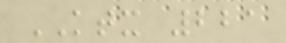KTX 221
